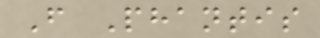From Phantis
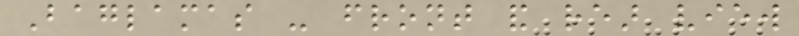Baglamas - front and rear view
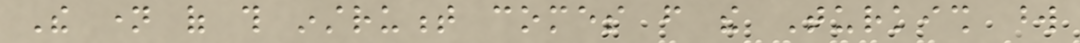The name of this instrument comes from the Turkish word
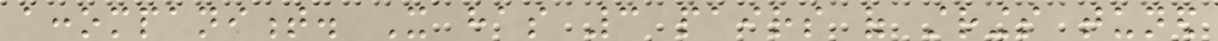accompaniment. It has 3 pairs of strings tuned
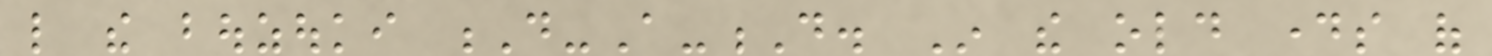like the bouzouki D-A-D. In the old days of
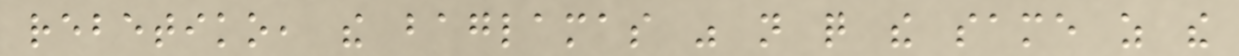rebetiko, the baglamas was not quite the same as the
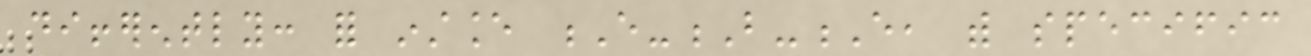differently: for instance E-B-E, with specific
